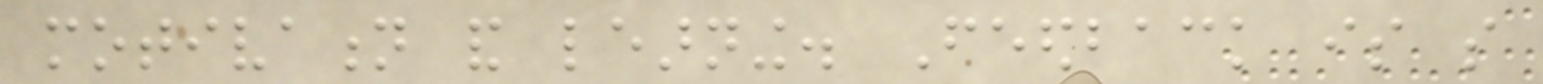motivation and learning. Feedback is so
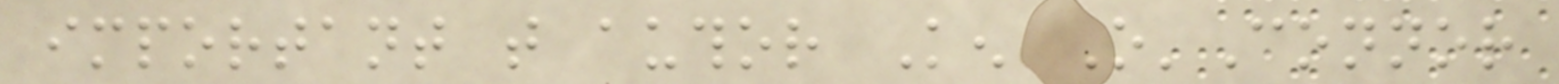important that author Ken O'Connor
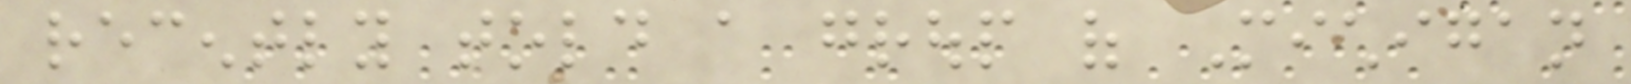recently told a group of Michigan
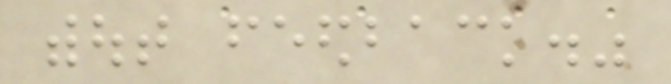without feedback."
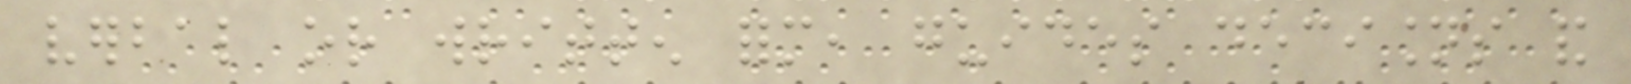verbal or written form, guides decisions and
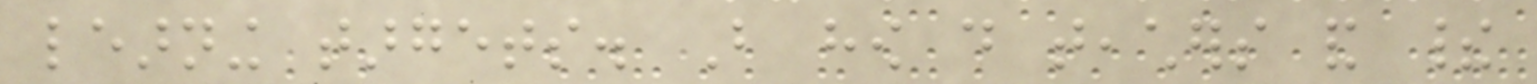learning targets. But how do teachers and their
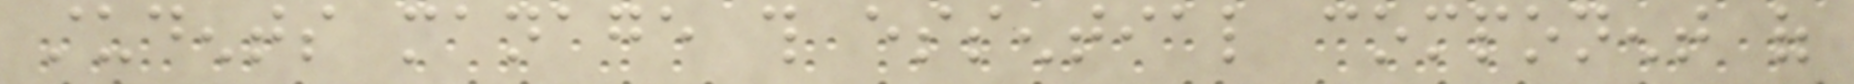students manage this essential component of
